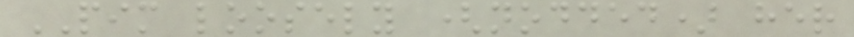PIM loosely (nodded) her
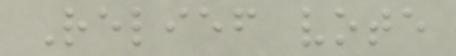Relief vote
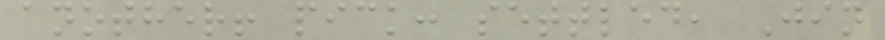another! pick: settled, Jin
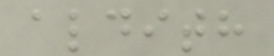aldith
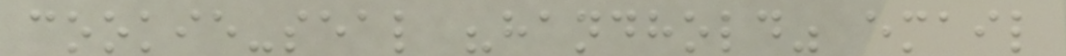cookie-seal "handhold" email
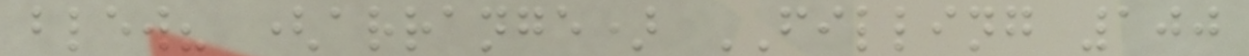blew? (arrange) FILLING 100
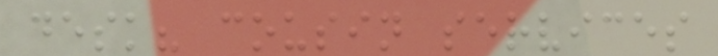desk? cousin services
